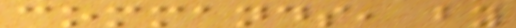commands, by
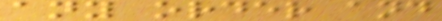any order and
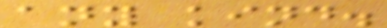any kind.
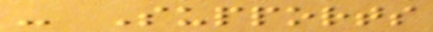- Supports
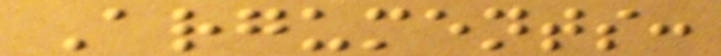Arguments:
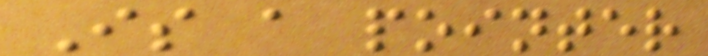Is a pointer
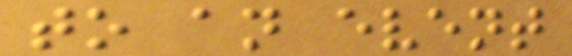to an event
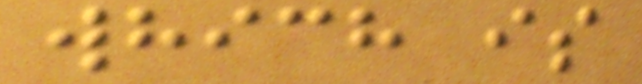which is
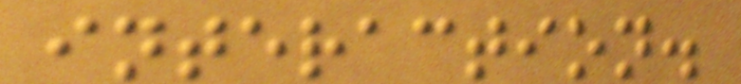interaction.
